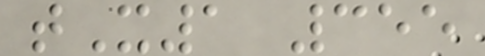tX1 355
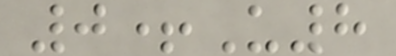0+U8
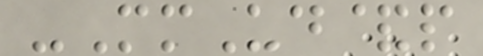-MmUd&p
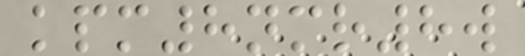kpm8nmr8w
